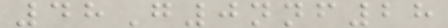48G0nnf28
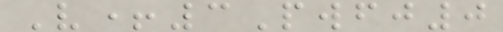V+3Pwfj0
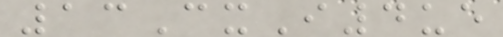13CxI4ue
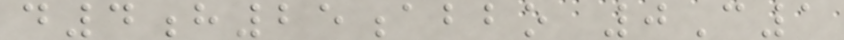d4h25abbo 0C1
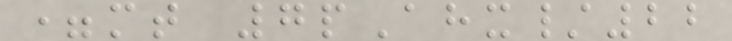=mt 7pAhx/22
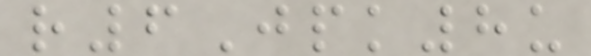r6Jpk8u
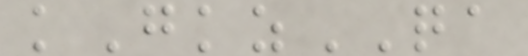kGkzQA
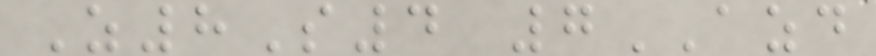Z8S4 7AZD
